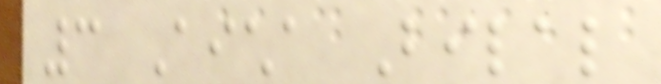3 Aicha Bilal
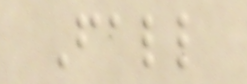Fall
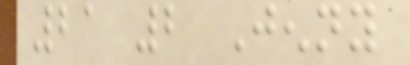21 2 Jenny
